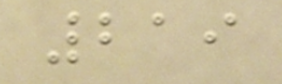219
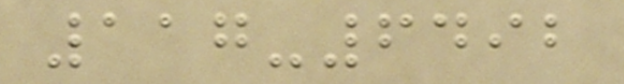117-6492
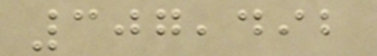307,492
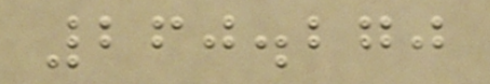260.270
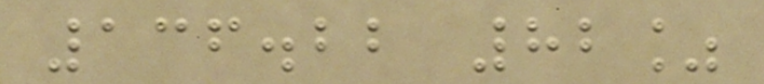136.22 82%
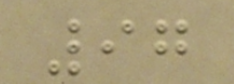97
